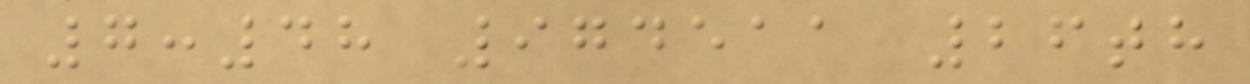7:48 974511 26th
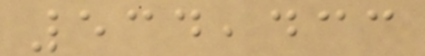534,433
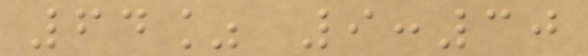64% 9:30
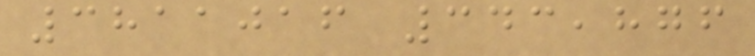3811016 343,876
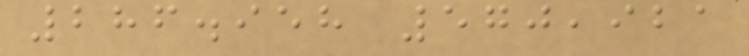286.958 570,921
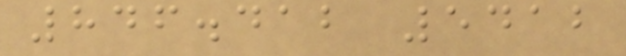846.412 5412
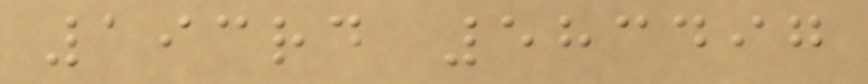193rd 583497
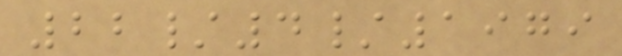22/4/1979
